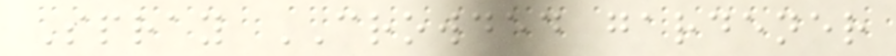Spray CROWDED gardener
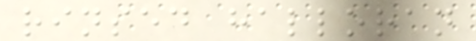rinsed halloran
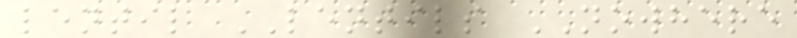lentil LENTILS NOWHERE
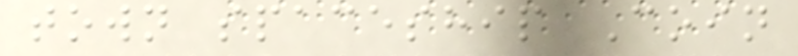town spaceship Coin
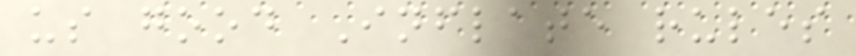us good Inflate rules
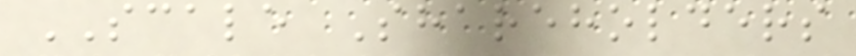SCALE Shareholders
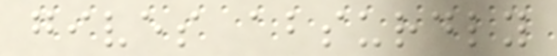gives absurdly
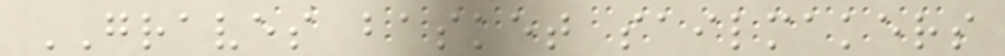GRAVES basket sailmakers
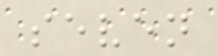seven
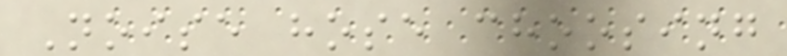Noise hose choosing
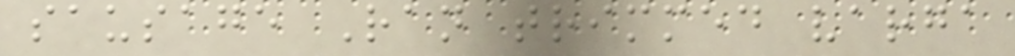sausage Ran trimmed varga
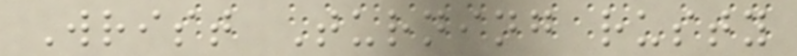Wrist Turning rusty
